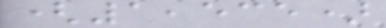(1,535)
